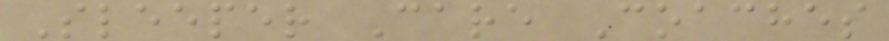Sleeper Care Coaches
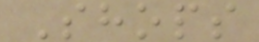Shops
